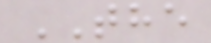THE
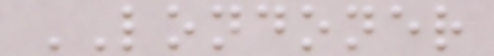LONDONER
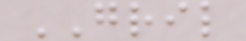GRIL
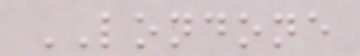LONDONE
